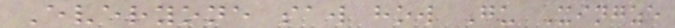Everyone saw how Gu Xingze
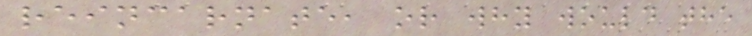reincarnate, or why would the
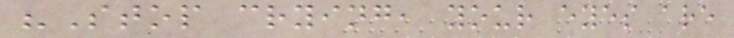"Stop crying, your eyes are
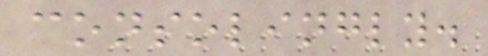consolingly.
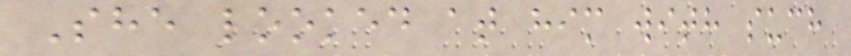She looked at him with such
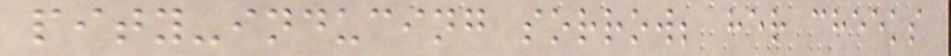pity-inducing sorrow; her cheeks
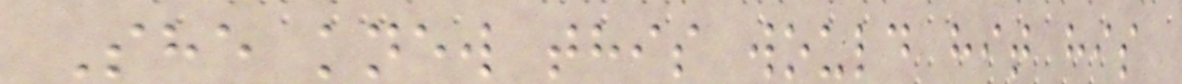She knew this would hit his
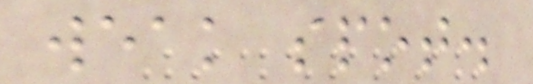weak spot.
